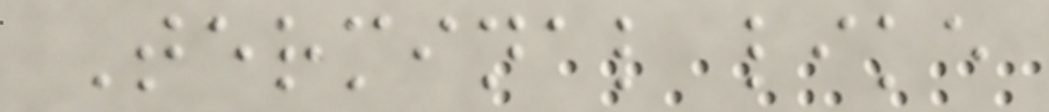Terminal like
